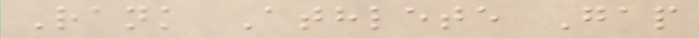Rank Athlete Gap
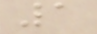1
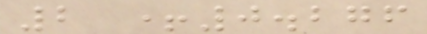2 +0.276
